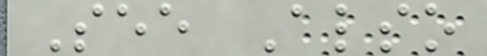See Also
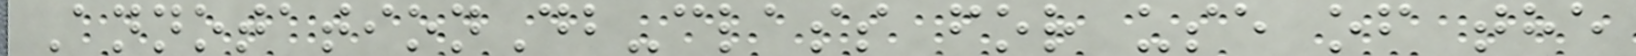AnnotationDb-class for use of the
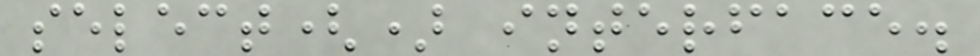select() interface.
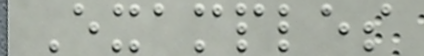Examples
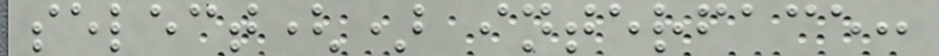select() interface:
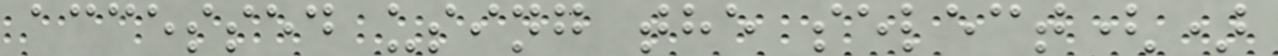accessed using the select()
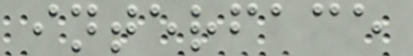interface
